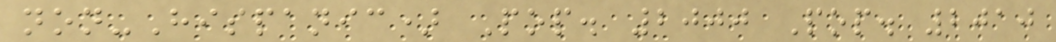non-Hispanic) Pop. 2000 Pop. 2010
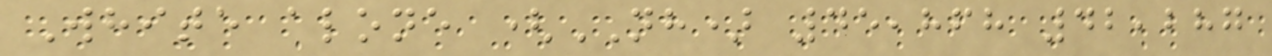White alone (NH) 45,868 42,287
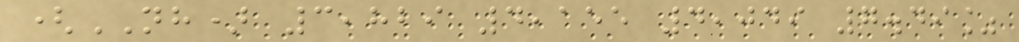(NH) 3,829 4,155 4,049 7.49%
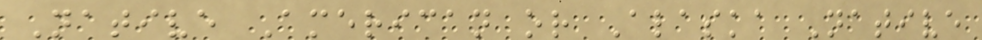Native American or Alaska Native
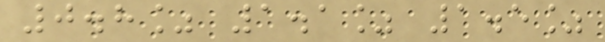0.8% 1.1% 1.5%
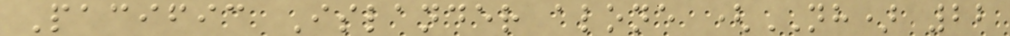Pacific Islander alone (NH) 22
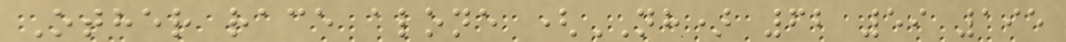Other race alone (NH) 62 59 195
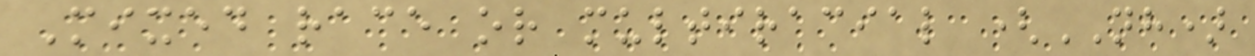Mixed race or multiracial (NH)
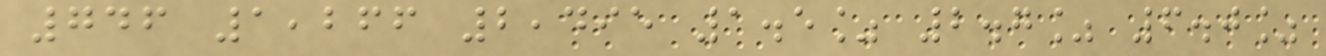746 1,266 2,495 1.5% 2.7% 6.0%
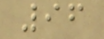96
